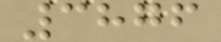3876
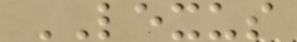LEXUS
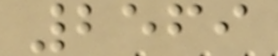2569
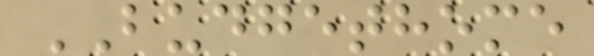BUDGETHOME
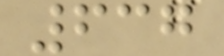637
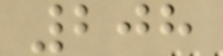208
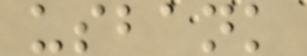usbank
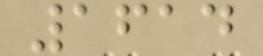1614
